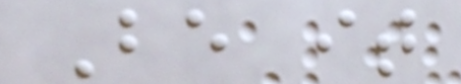Be it
